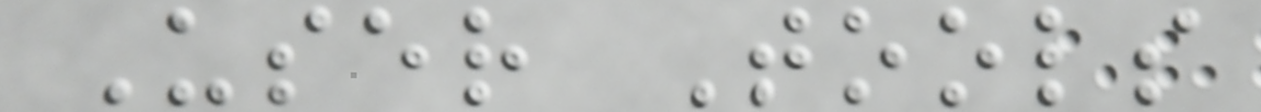User Tools
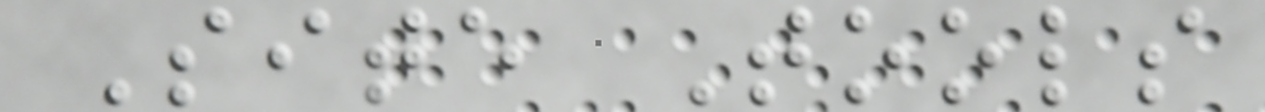Site Tools
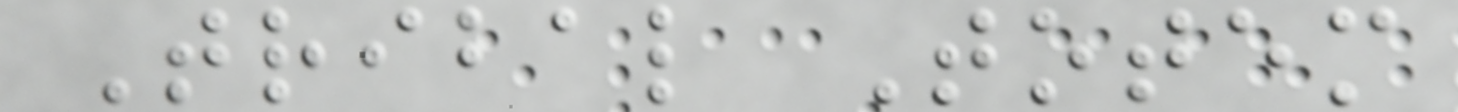Tribal Totem
